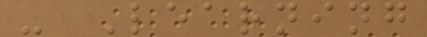- Learning
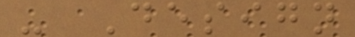- Design
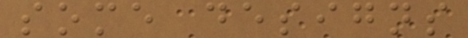some designs
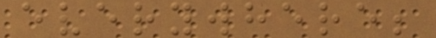everywhere;
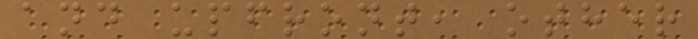and upfront, other
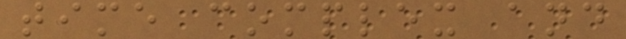time complex and
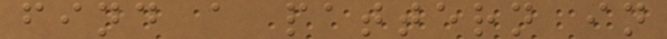find a pattern in
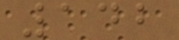142
